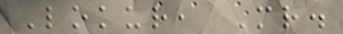Lokur, Mr.
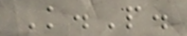K.P.
